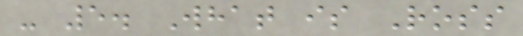- 5. What is Ross
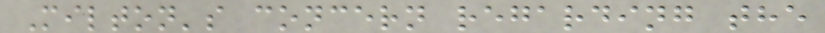Milton's concern regarding the
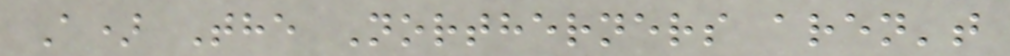A) The Northerners aren't
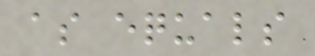as equals
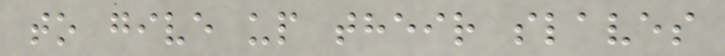to give up their slaves
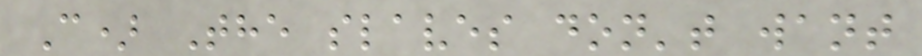C) The slaves don't want
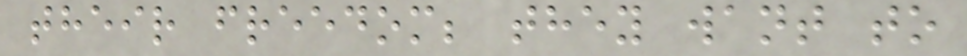their freedom; they want to
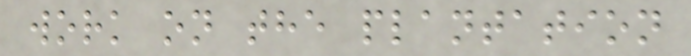work on the plantation
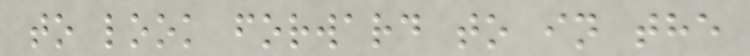to look forward to in the
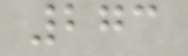273
